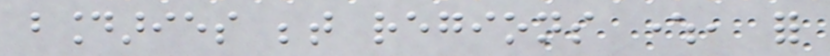boundaries between regions where, for
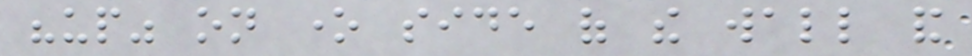"up" on one side of the wall and
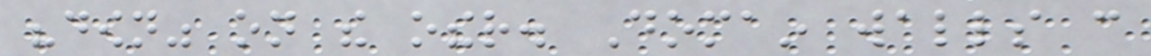"down" on the other. Domain walls can
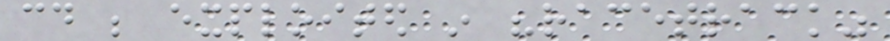could be exploited in "racetrack"
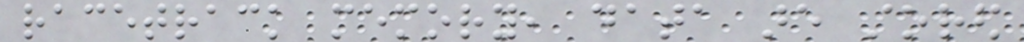racetrack memory, data are stored
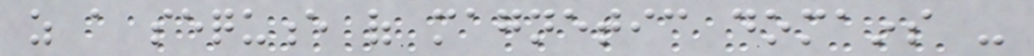as a sequence of magnetic domains -
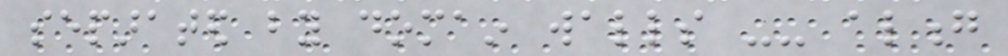separated by domain walls -- along
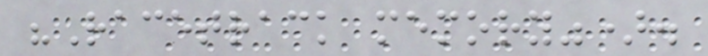"Racetrack memory").
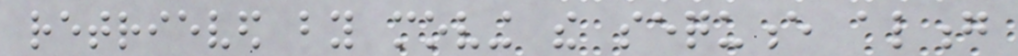retrieved by moving the sequence along
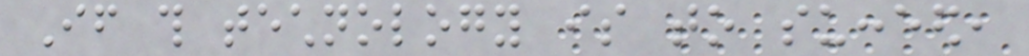If this technology is to succeed,
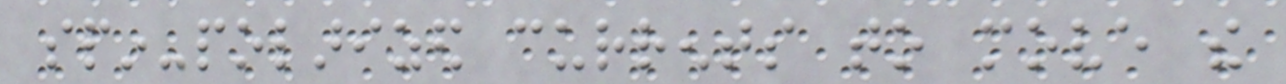spin-polarized currents to move the
